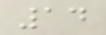14
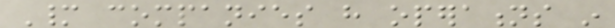Many companies have operations in
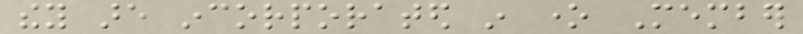they are incorporated in one Member
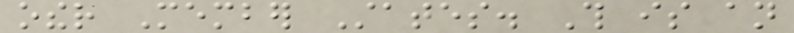other Member States. This is an
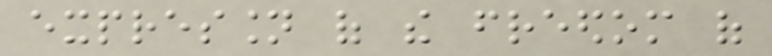expression of the freedom of
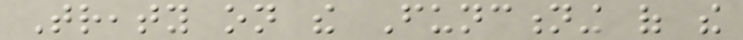Treaty on the Functioning of the
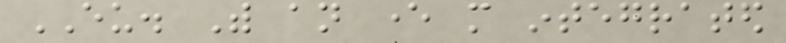EU. With an ever more integrated
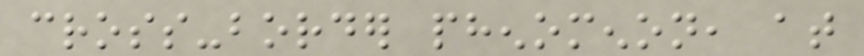cross-border phenomenon, at
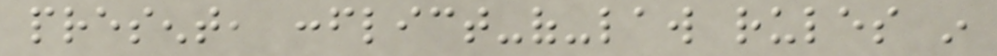present, conflict-of-law rules in
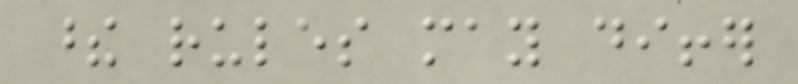these rules may differ
